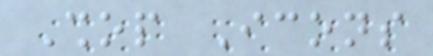Shop Icons
